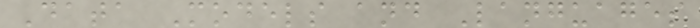Data Models and Languages
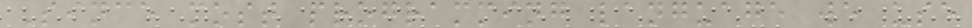Since most programming language we use
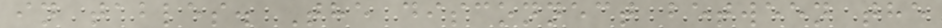in tables. The disconnect between the
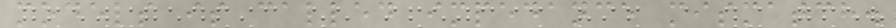models is called impedance mismatch.
